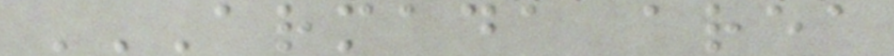ARMADA AREA
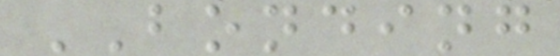BONDING
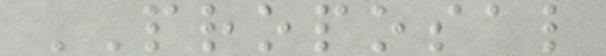PROPOSAL
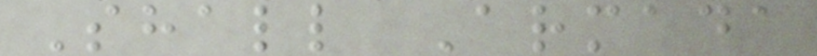Shall Armada
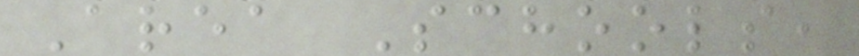Area Schools,
